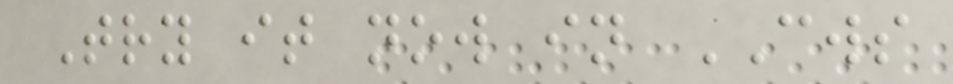Try it now in CWS
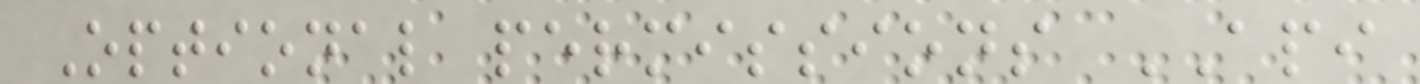Optional permissions API
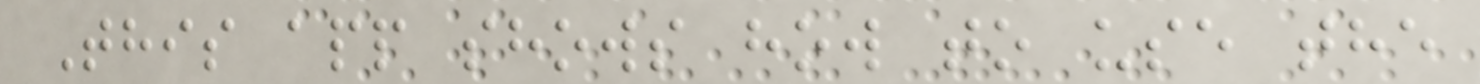This app shows how to use the
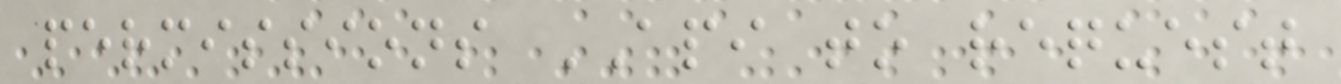permissions API to request
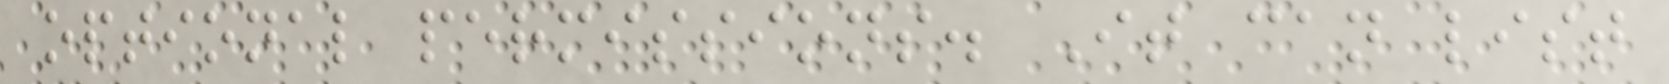optional permissions. It can list
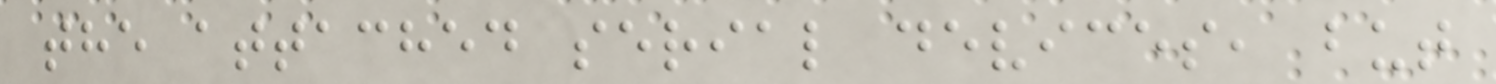the attached serial devices, but
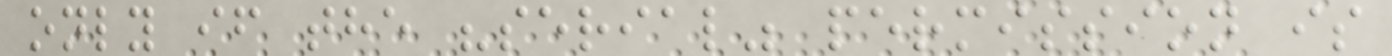only if the "serial" permission is
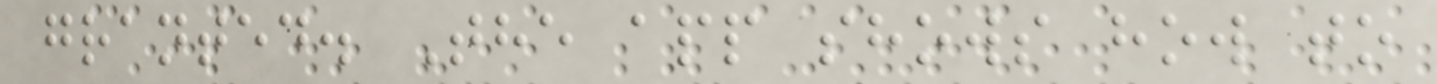granted. The app shows how to
